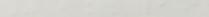- bkk19
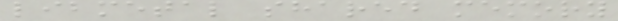libmetal shared memory
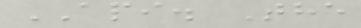API. The
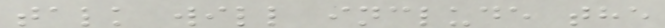talk will include the
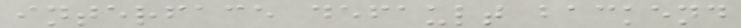interface default backend
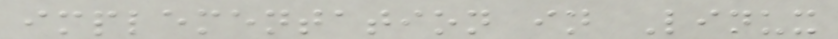implementation in Linux
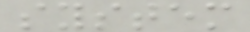system
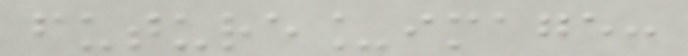future_image:
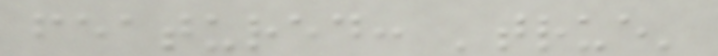featured: 'true'
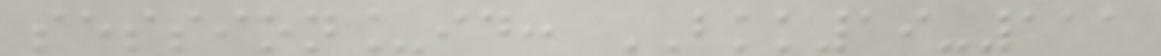session_id: BKK19-111
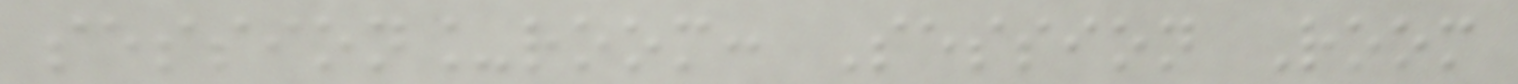session_room: Session Room
